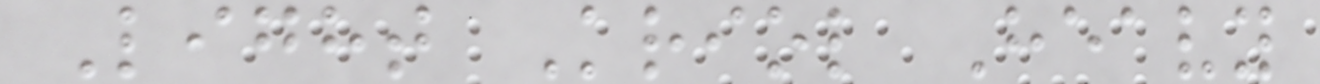Light Kriol Heavy
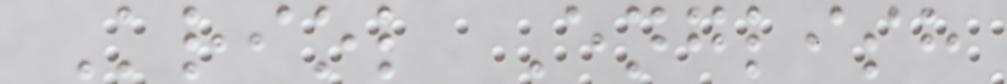Kriol English
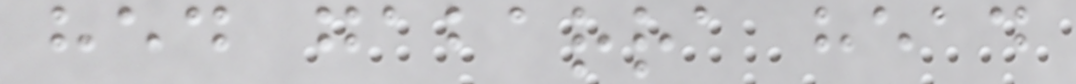hed gabarra head
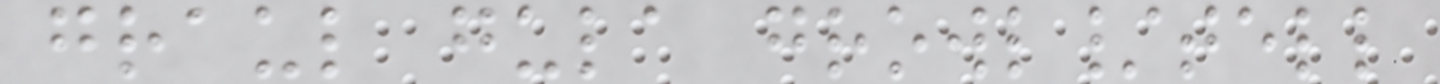graul gula growl/tell
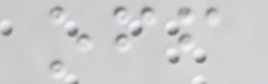off
